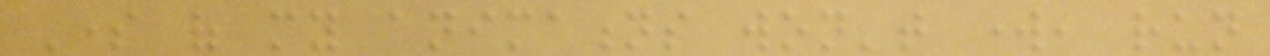Some of my animations won't work, run
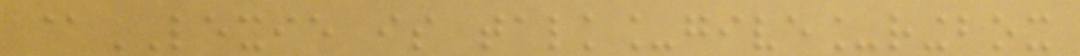@LEXIE is talk_give_ringbox
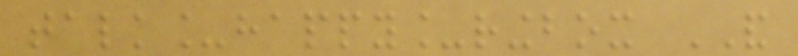talk_happy_ringbox AND
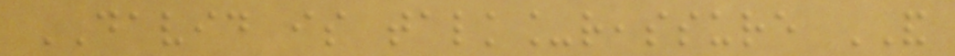DAVID is talk_reassure AND
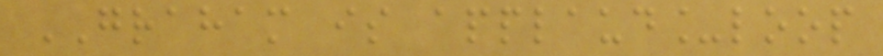GRAHAM is applaud_loop
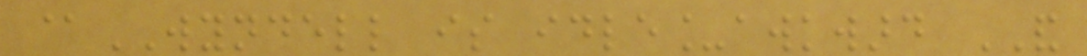@WYNDELL is idle_awkward AND
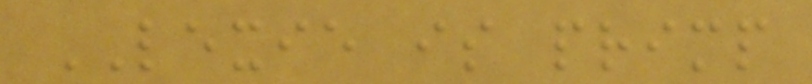LEXIE is primp
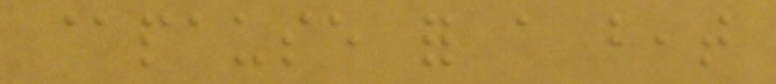@pause for a beat
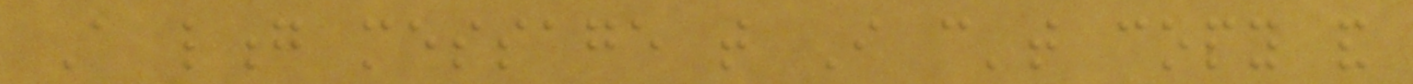A long message that I can't copy and
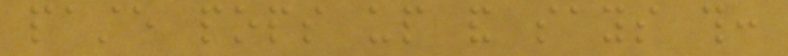paste pops up and says this:
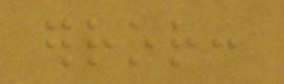error:
